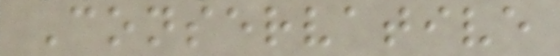Conservative
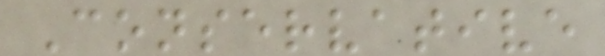Conservative
